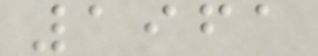1961
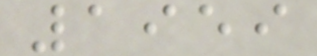1959
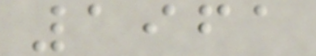1961
